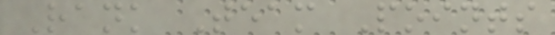Rank Team Points
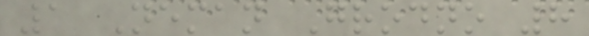1 Neman Grodno 8
